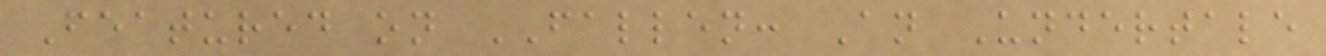Featured on FALLEN: An Undertale
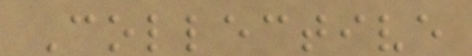Collective
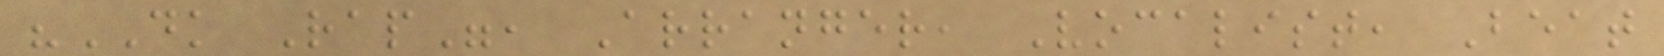"DK Rap", Arranger, Vocalist, Beat
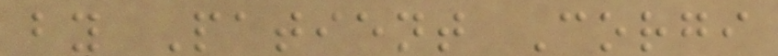by Patient Corgi
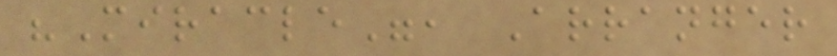"Miracle", Arranger
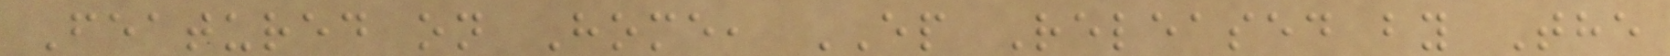Featured on Home, EP Released by The
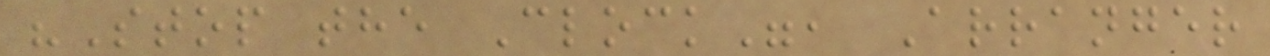"Stop the Clock", Arranger
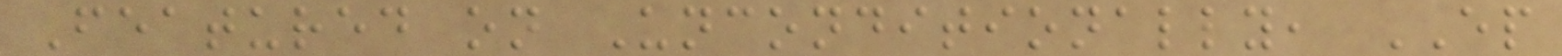Featured on Unconditionally, EP
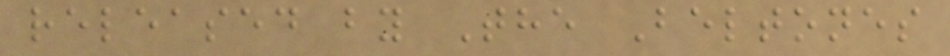released by The Beltones
